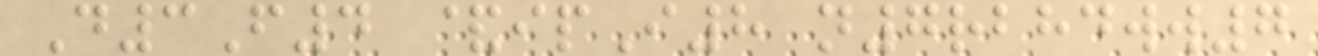D3F4 &ipI8 n7rbhdww7
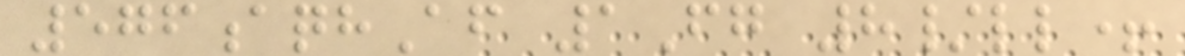576aqhAf 1Fg 8/ll+
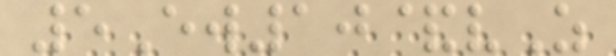5Ew10&vZ
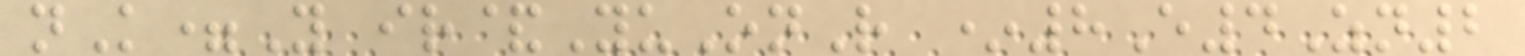nK=Y ir&YuOnR *8E4Zn2
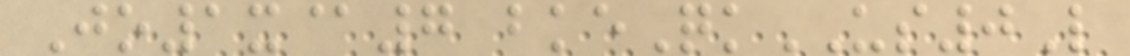Jo1x@7 bkeQkUS0L
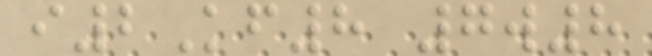i2Kf8 7w8
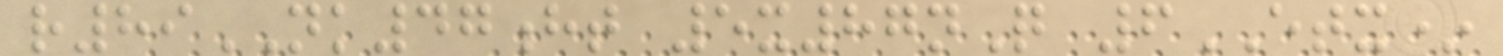r89NK47ht 5x87nQ 6ETX*
